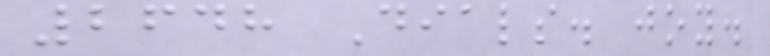2648 Dials. joy.
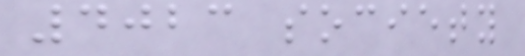4023 society
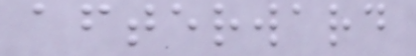afterward
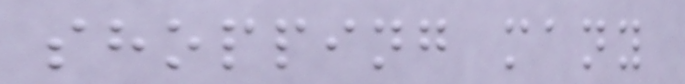shopping many
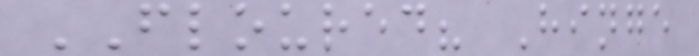FLOURED? Hinge
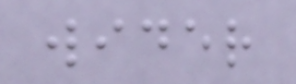wider
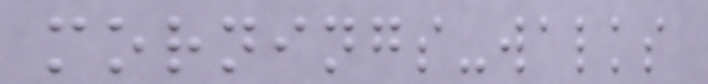mornings-walks
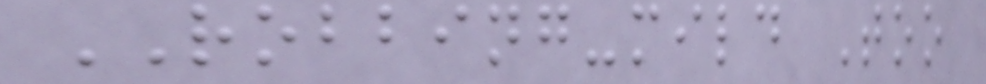ROBBING-mild Too
